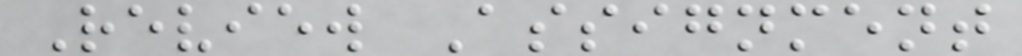Review Assignment
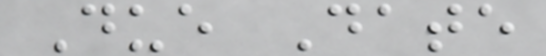Due Date
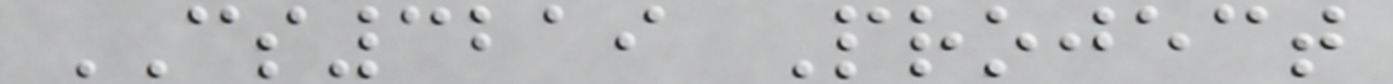CS3219 Project
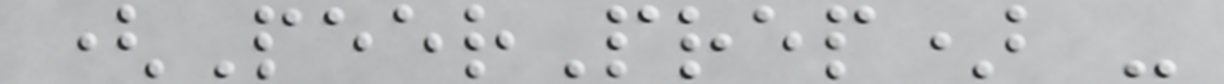(PeerPrep) -
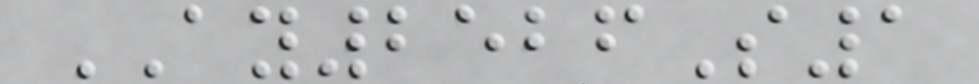AY2526S1
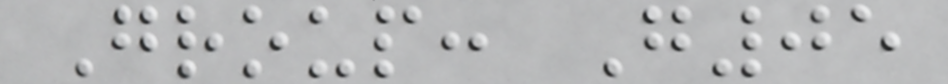Group: G05
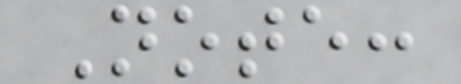Note:
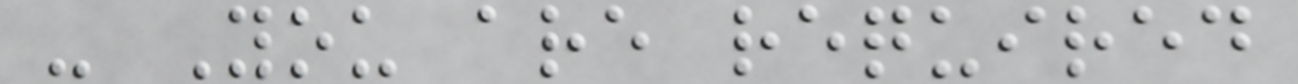- You are required
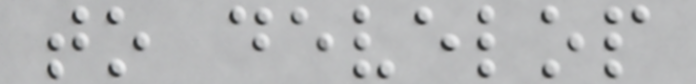to develop
